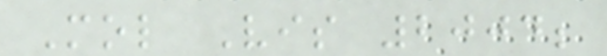Mol Vis 2004;
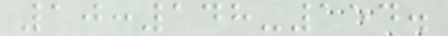10:148-154.
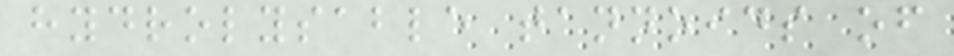hydrolysable tannoids of
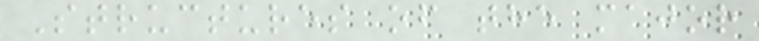Structures of the major
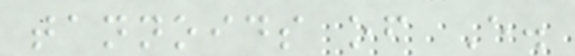tannoids of E.
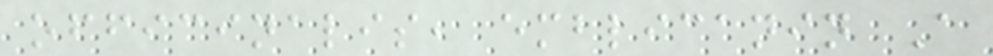officinalis, emblicanin A
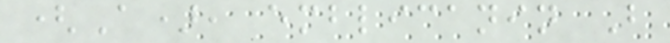(A), emblicanin B
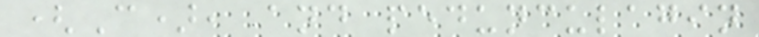(C), and pedunculagin
